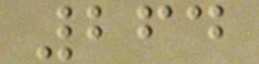264
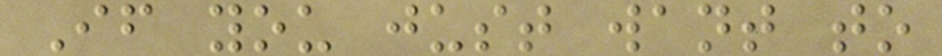If you just want to
